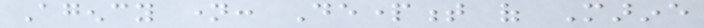Agency name: Department of Marine
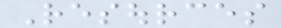Resources
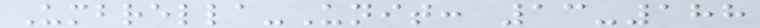Umbrella-Unit: 13-188
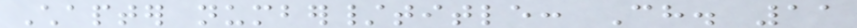Chapter number/title: Ch. 11
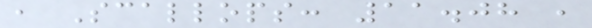, Scallops: 11.08 ,
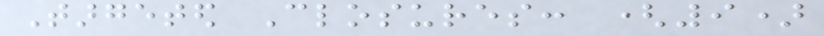Targeted Closures: (9)
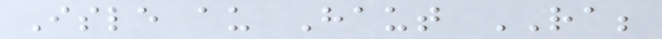Isle au Haut RA;
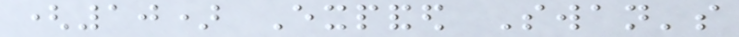(10) Expanded Swan's
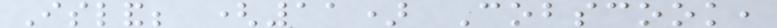Island; (11) Cobscook,
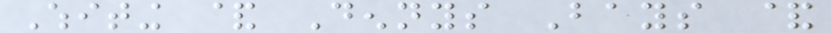Whiting & Dennys Bays &
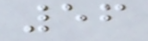56
